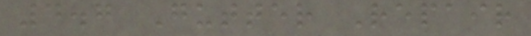4.7 Gutter Repair
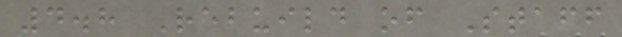4.8 Rebuild of Staff
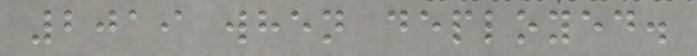2019 when deployed.
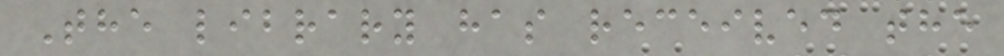The library has received the
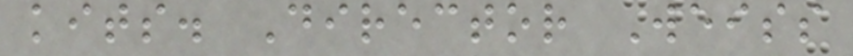kits. Director Weiss
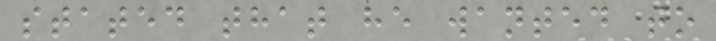stated that he wanted to
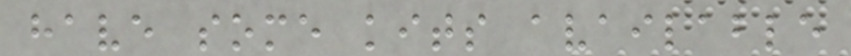have some kits available
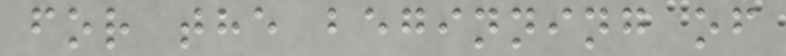for the beginning of
